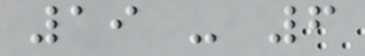19 - 6
